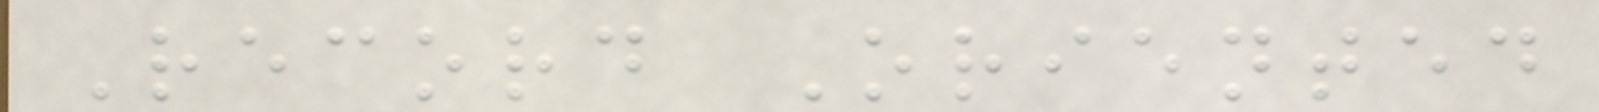Record Oriented
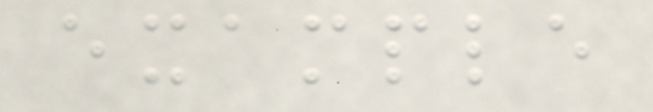example
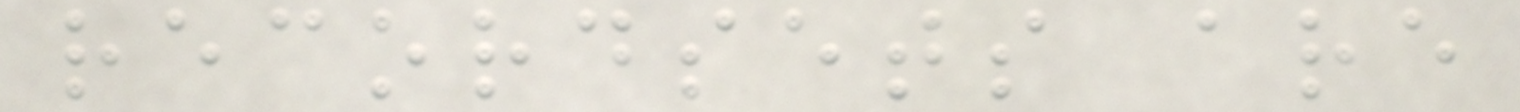recordsets are
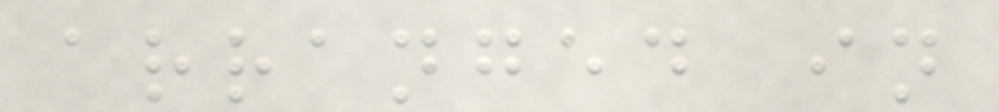arranged in
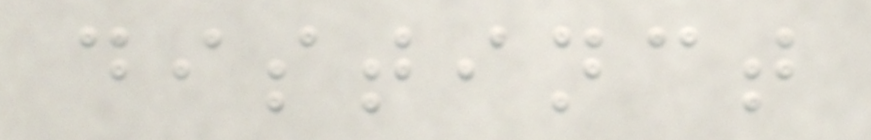distinct
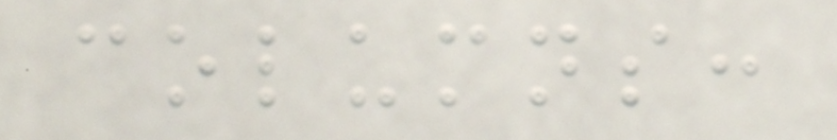columns:
